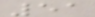51
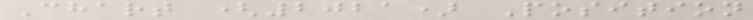Chart (2021) Position
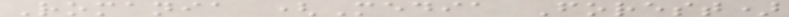Romania (Media Forest)
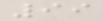99
